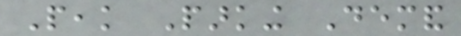Peak Parking Demand
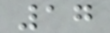17
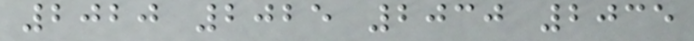2020 2025 2030 2035
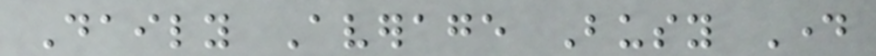Daily Average Busy Day
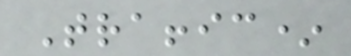Traffic*
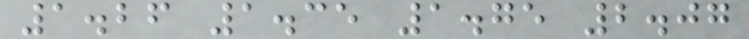1.26 1.35 1.75 2.07
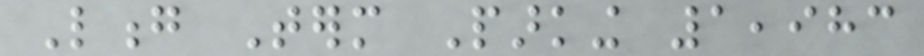Long Term Parking 1,983
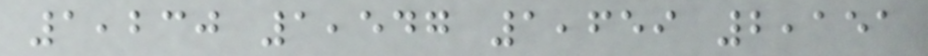1,230 1,547 1,659 2,151
